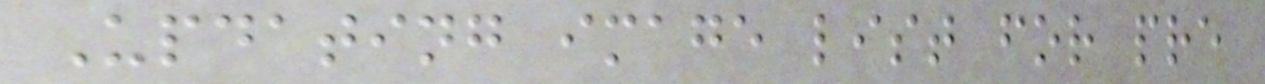Updating image list for pre
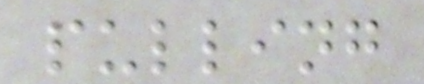pulling
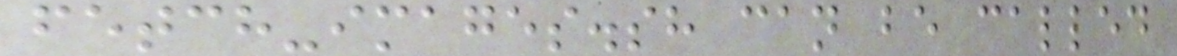fetch-images.sh can be called
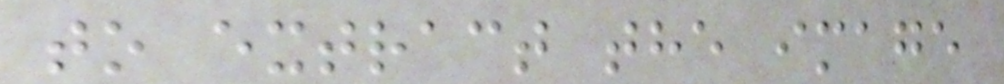to extract the image
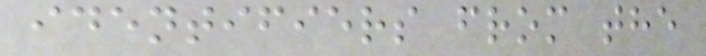identifiers from the
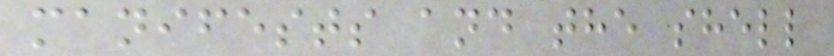manifests and the shell
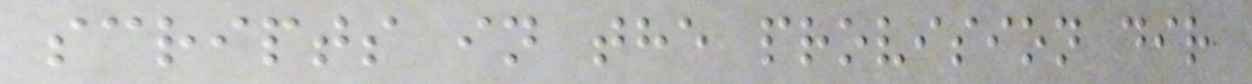scripts in the provision dir
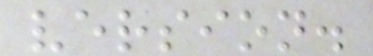version.
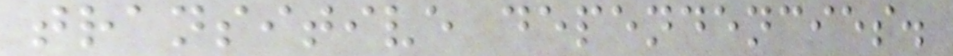transitive dependencies.
